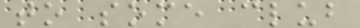to some club
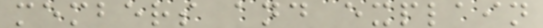members and explain
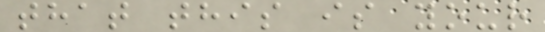that this is your
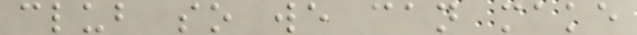club so we can make
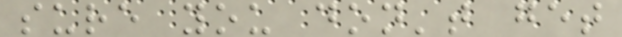sure you don't get
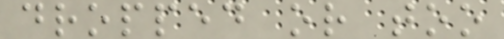dropped or too
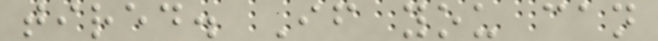tired. If you can
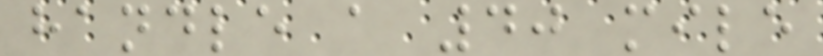handle a 40 mile
